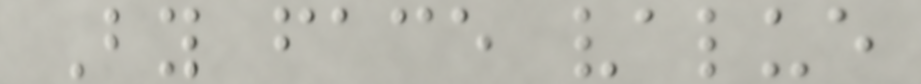By face value
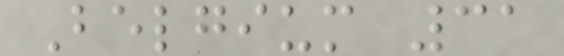Belgium 31
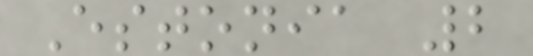Estonia 2
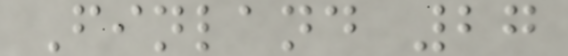Finland 27
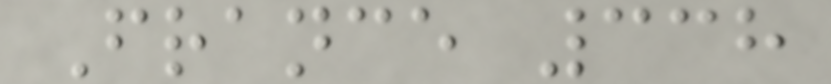France 338
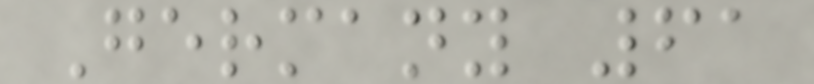Germany 61
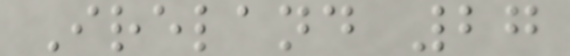Ireland 27
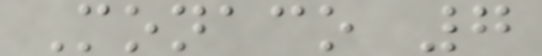Monaco 7
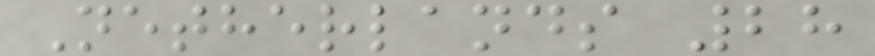Netherlands 28
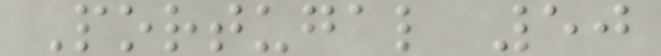Portugal 50
